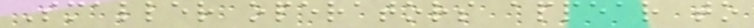Smaller operators appear to
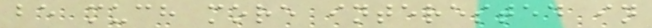be much more interested in
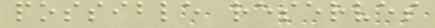possible reserves
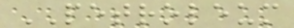PETROLEUM
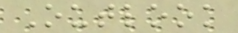Outlook
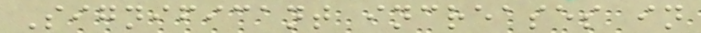Significant increases in
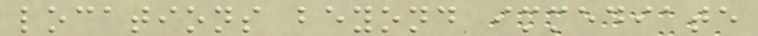locations beyond immediate
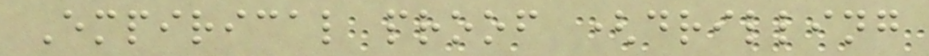Empirical proof (drilling
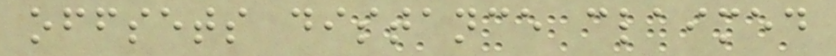offsets distance claimed
